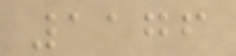1176
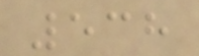538
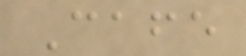Cafe
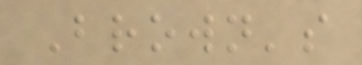Brown's
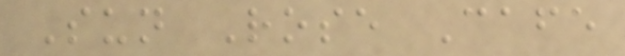Sun Rose Cafe
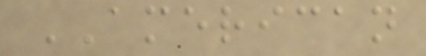AMERICAN
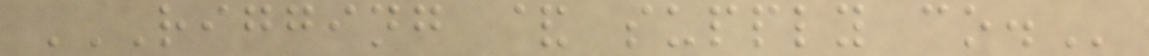RIGGING & SUPPLY CO.
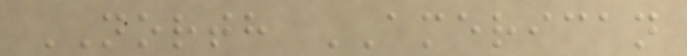NORTH AMERICAN
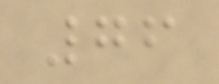76
